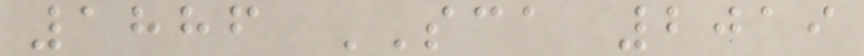1886 SCA 2019
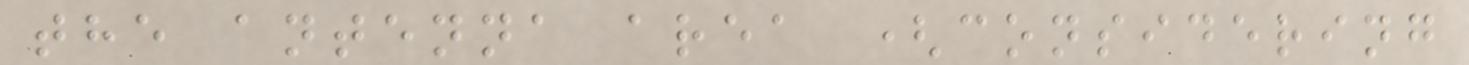the antenna area (considering
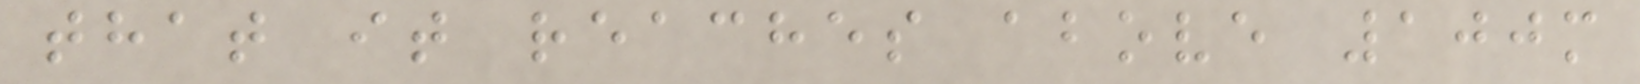that it reaches above 100m
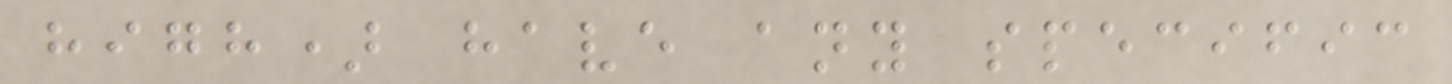high) have any specific
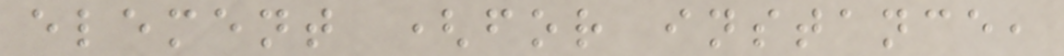element (for instance,
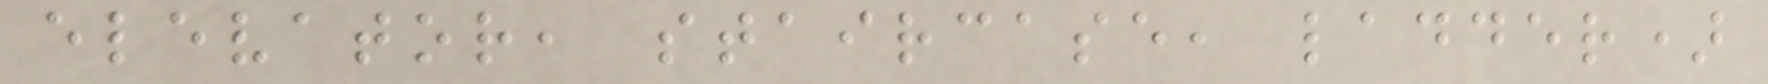elevator, staircase, ladder)
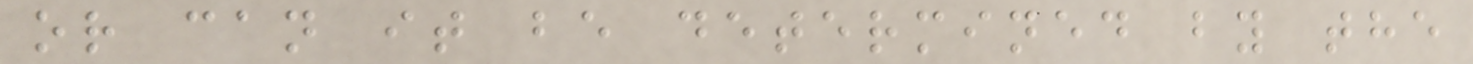or can it be determined by the
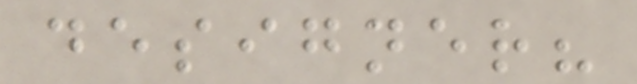designer?
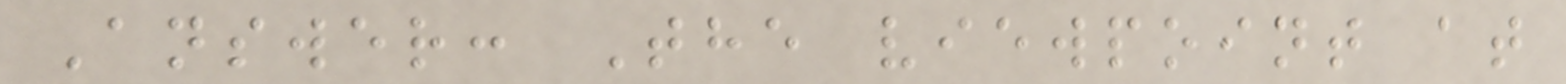Answer: The viewpoint at
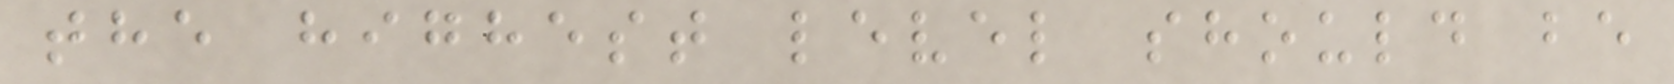the highest level should be
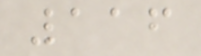116
